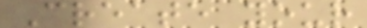Create your
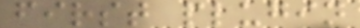first plugin
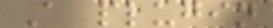A plugin
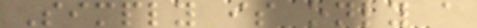Simply is only a
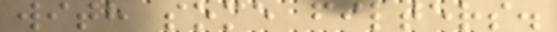with some filters.
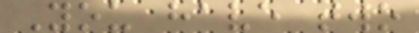You have two
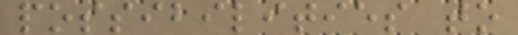possibilities to
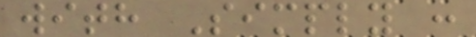with Simply :
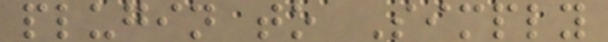plugin to Simply
